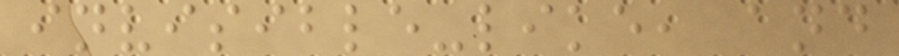invisible-like, and
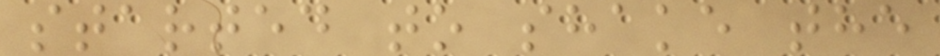started to shake the
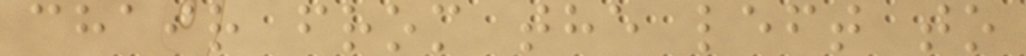chair from the left to
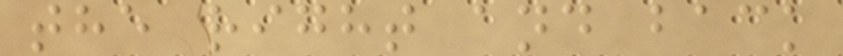the right and back
